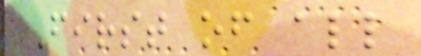First of all
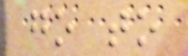go to
